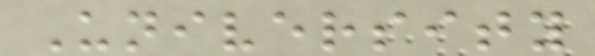University
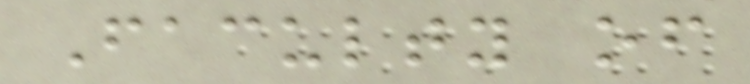Faculty of
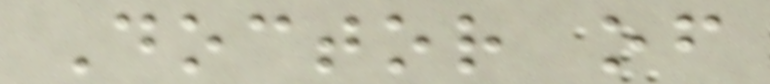Doctor of
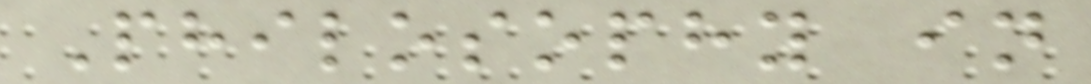Philosophy in
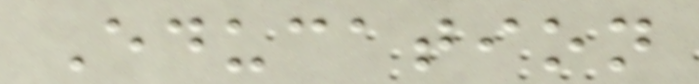Education
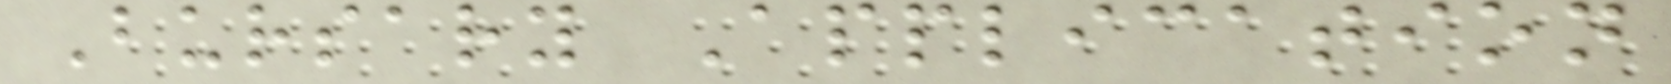Bursary Application
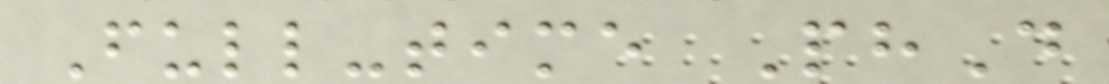Full-time PhD
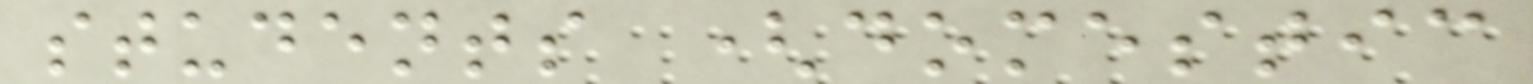students (domestic
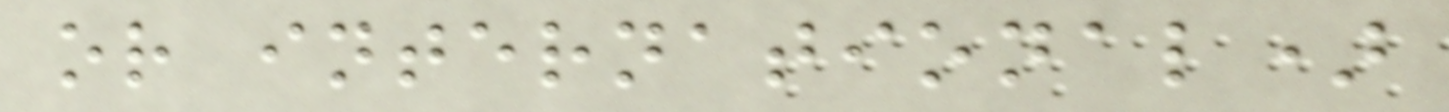or international)
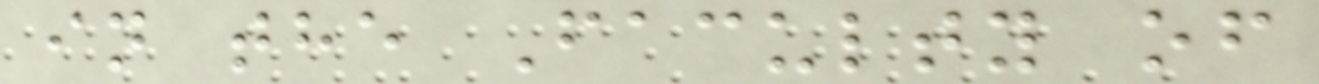in the Faculty of
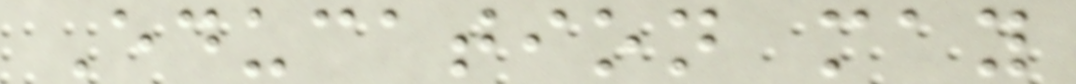Education may
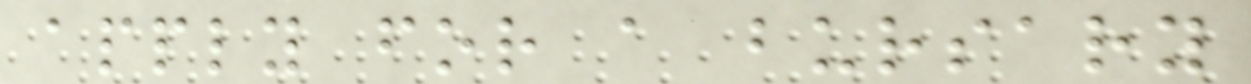apply for a bursary
